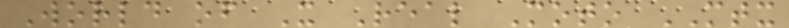World of X Real Moto MTX
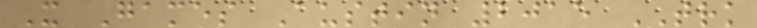X Games Austin 2015 TRK
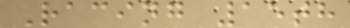Racing 15th
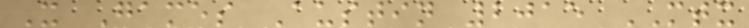X Games Austin 2015 MTX
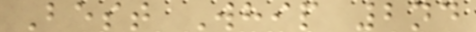Best Whip 2nd
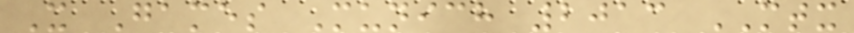X Games Munich 2013 MTX
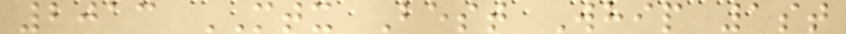2013 MTX Best Whip 1st
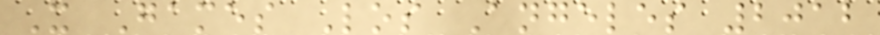X Games Los Angeles 2012
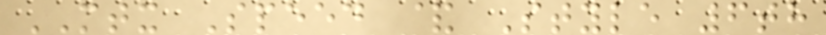MTX Speed & Style 6th
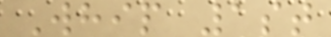Whip 1st
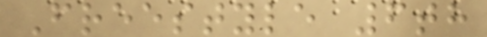Freestyle 6th
